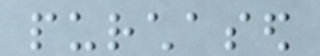purchased
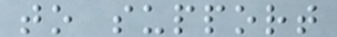to support
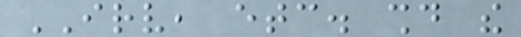IRV, etc. should the
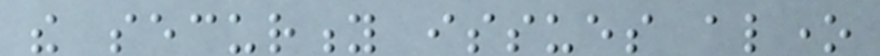the security issues alone
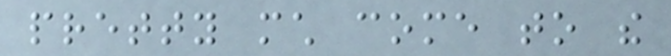pretty much come to the
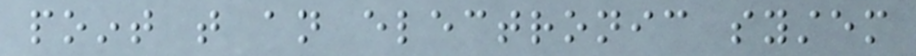point that an electronic system
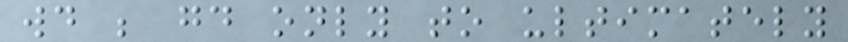would be good only to ultimately
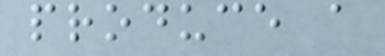produce a
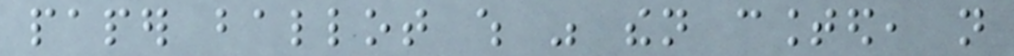paper ballot which was then counted, not
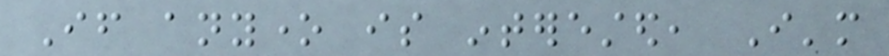If anyone is interested, I'm
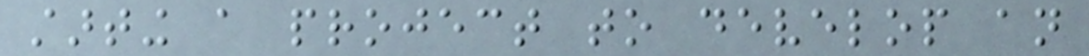starting a project to develop an
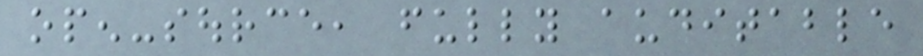open-source, fully auditable
